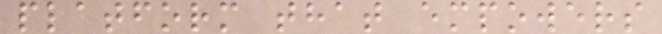platform that empowers
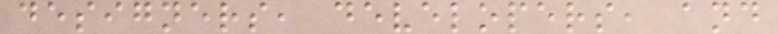designers, developers, and
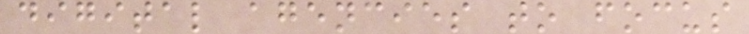digital agencies to focus
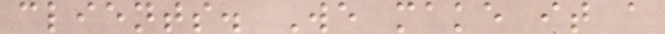clients. We make it a
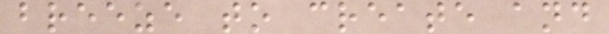breeze to create and
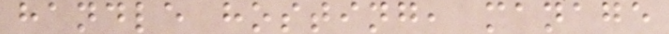handle hosting, manage
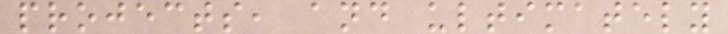projects, and ultimately
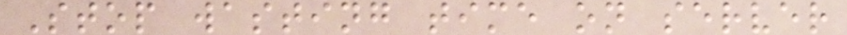Stop wasting time on server
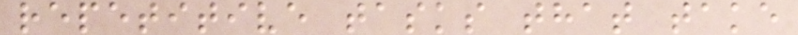repetitive tasks that take
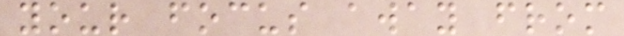your focus away from
